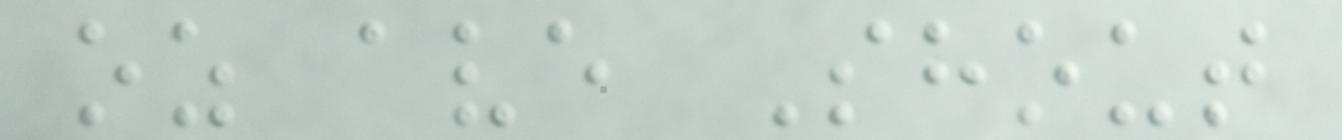oz ave Shout
